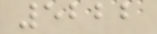5222
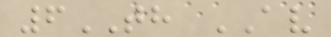6TH AV
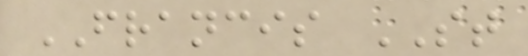FRANCIS ST
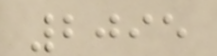2095
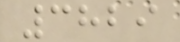3829
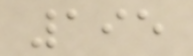195
